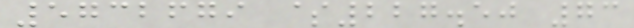5732679 $227.50 73
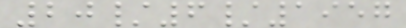20/6/1957
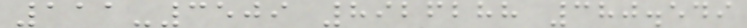111-3509 8926288 380.549
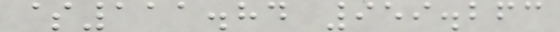$111.84 959.263
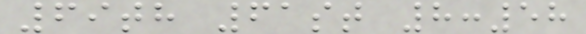69th 61st 8:58
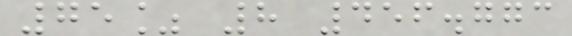75% 8 456.773
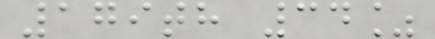179th 34%
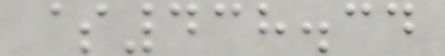$438.34
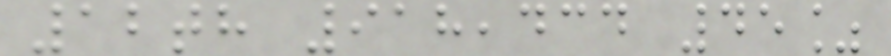12th 918,434 45%
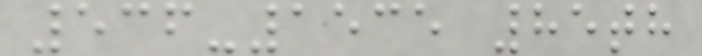536-1535 85th
